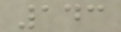143
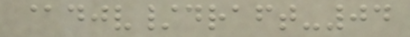@djv/draft-04
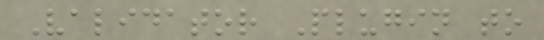Validator Plugin to
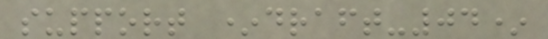support *draft-04*
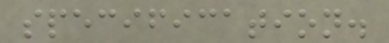specification.
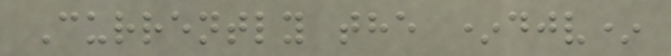Currently the *djv*
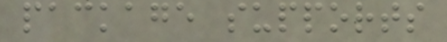package supports
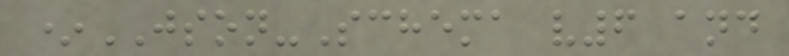*JSON-Schema v6 and
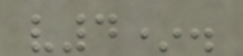v4*.
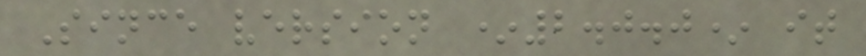Since version *2.0.0* it
